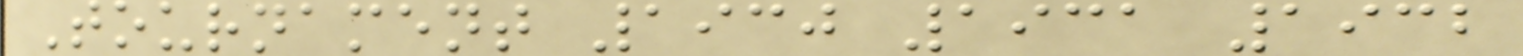Tournament 1930 1931 1932
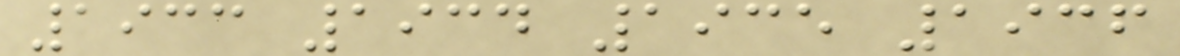1933 1934 1935 1936
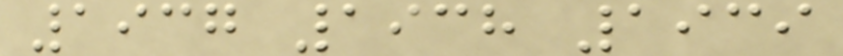1937 1938 1939
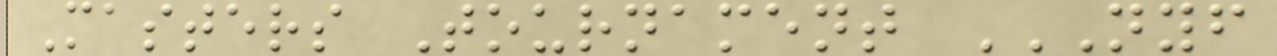Masters Tournament NYF
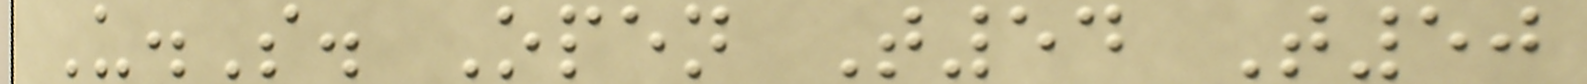U.S. Open T54 T50
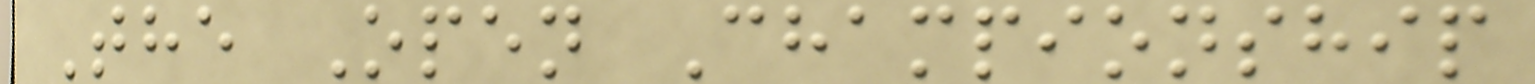The Open Championship
